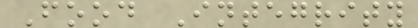Food Integrity
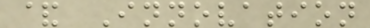& Innovation
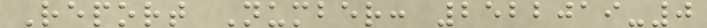Report Number: 2522019-0
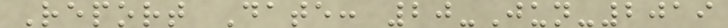Report Date: 20-Jun-2019
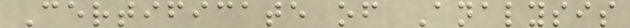Certificate of Analysis
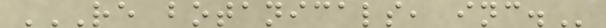RE BOTANICALS, INC.
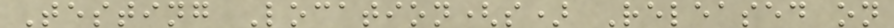Testing Location(s) Released on
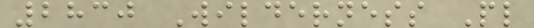2830 Wilderness Pl
